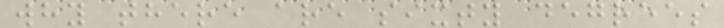why there are sixty degrees
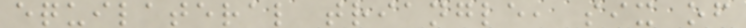equilateral triangle, six of
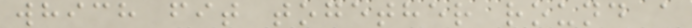which fit together round a
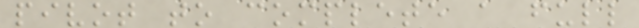pivot to complete a full
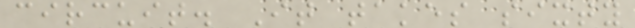circuit. It takes sixty
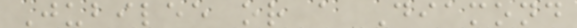Jubilee or a Diamond
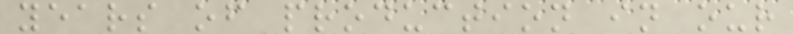years of production in our
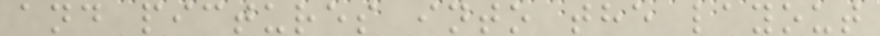and pictures into the layout
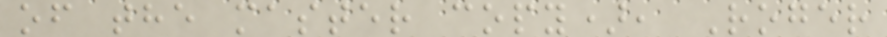of the master copy), Roger
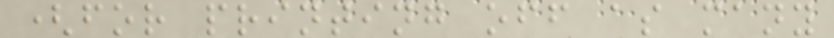(for printing off as many
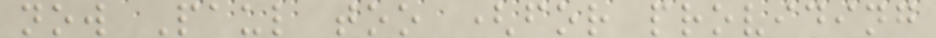now Paul too (for providing
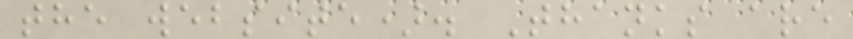the website). Thanks are
